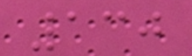130
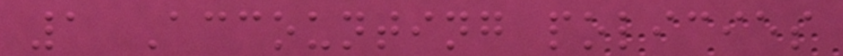1 Accounting policies
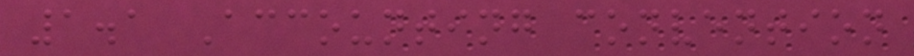1.1 Accounting convention
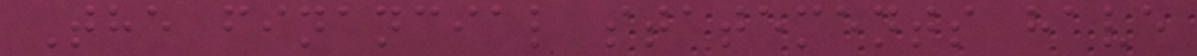The financial statements have
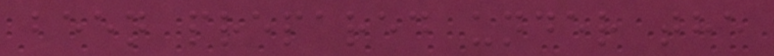been prepared under the
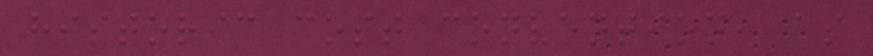historic cost convention, as
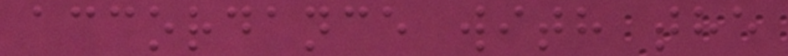accordance with the
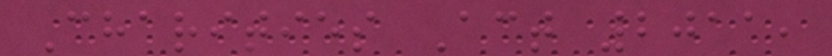Charities Act 2011,
